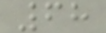68
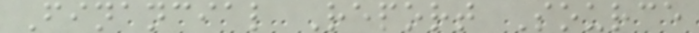Financial Report Source
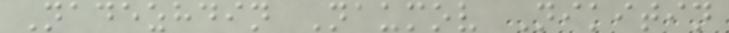Nadezhdin Naumov Nikitin
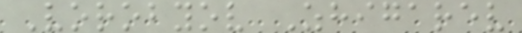Vorobyov Zhigarev
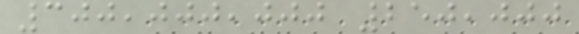300,000,000 250,000
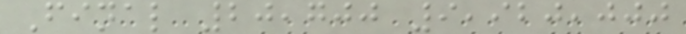Final 20,700 9,920,000
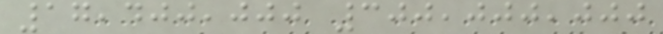17,400,000 300,000,000
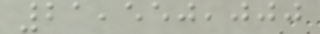21,550,000
